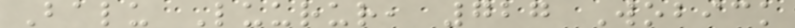Balu Luurur, 727 Wobick
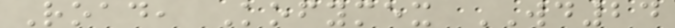Road, Kofymex WD24
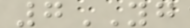7YG
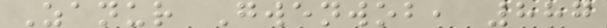Zanur Gwenwob, 887
